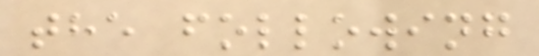the following
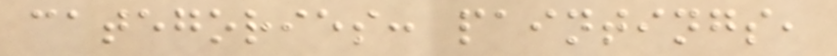categories: paintings,
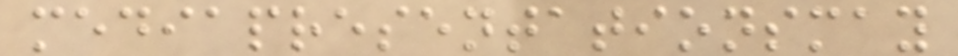mediapresentationsmay
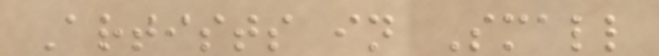Artists in Small
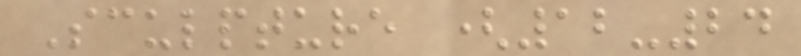Sculpture (12-24
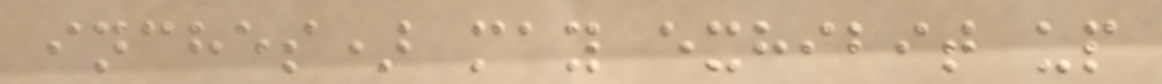inches) may exhibit up
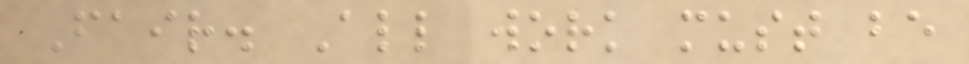Fair. All work must be
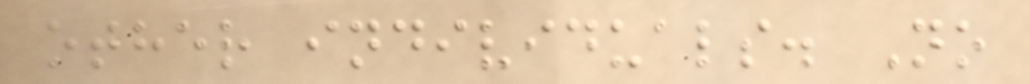other individuals. No
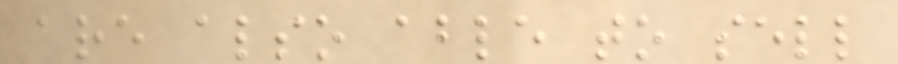are also able to sell
